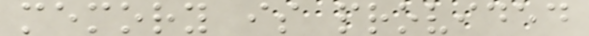memory is provided
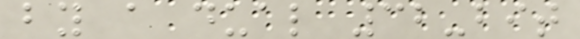by a dual 32-bit
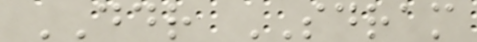DDR SDRAM
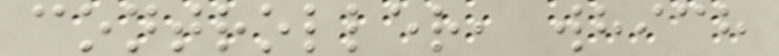controller, which
